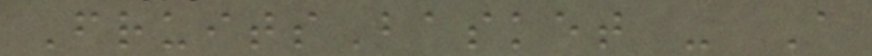FruitsBasket - A
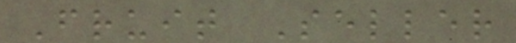Fruit Seller
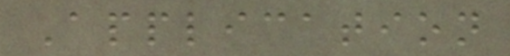Application
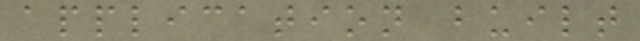application built
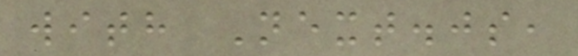with Next.js,
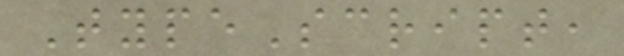TypeScript,
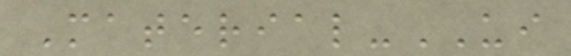Material-UI
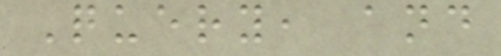Query, and
